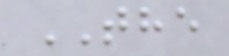THE
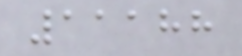11188
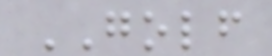GOLF
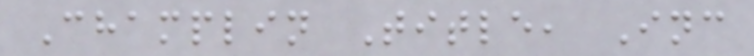Champlin Title, Inc
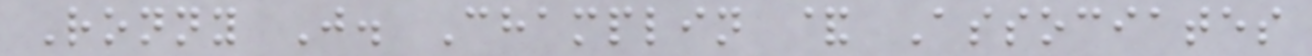Ronny J. Champlin & Associates
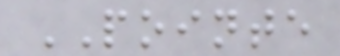POINTE
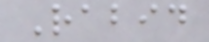Rabid
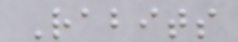Rabits
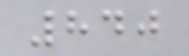840
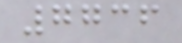7736
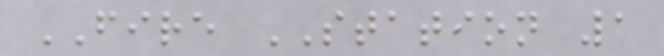FIRE STATION 1
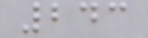243
